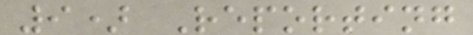9) Reporting
